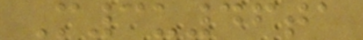M3u46ta
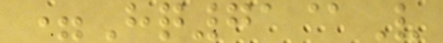=Hq71@V
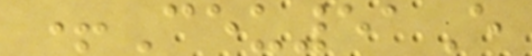+Ceu51E
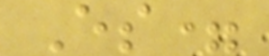Es=
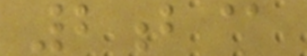2b@
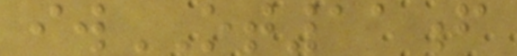iwOT11f
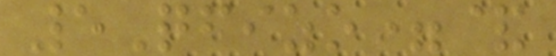5Qfizo=&
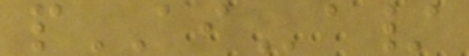pAIa/
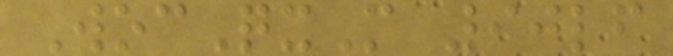WocQxM 90lf
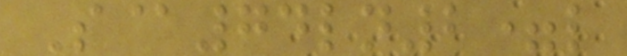S@74ln2=l
